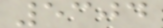5304
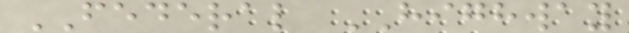FEDERAL HIGHWAY
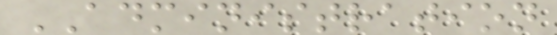ADMINISTRATION
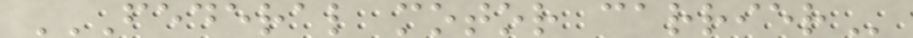FEDERAL MOTOR CARRIER
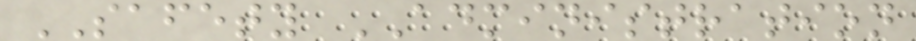SAFETY ADMINISTRATION
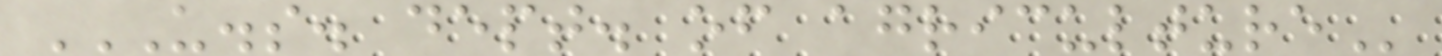U.S. DEPT. OF AGRICULTURE
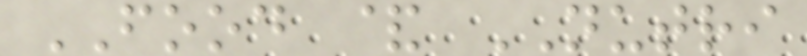FOOD & NUTRI
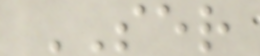SER
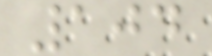104
